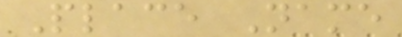Place Name
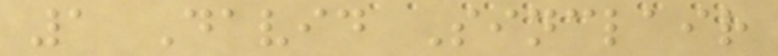1 David Sinclair
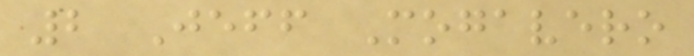2 Jeff Mogavero
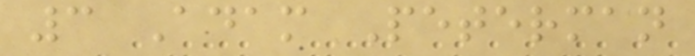3 Adam Peterman
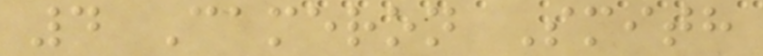4 Cameron Smith
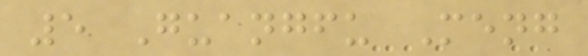5 Guangfu Meng
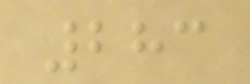283
